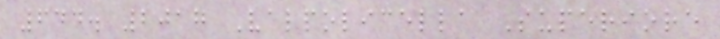644. 2017 Valpolicella Superiore
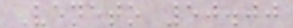Veneto 50.00
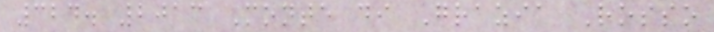324. 2013 Monte di Grazia Rosso
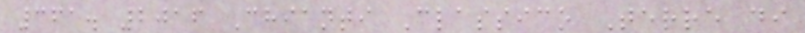361. 2016 Chianti Classico Terre di
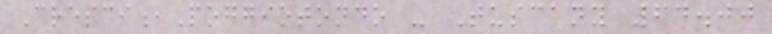Cresci,Poggiotondo - Tuscany 64.00
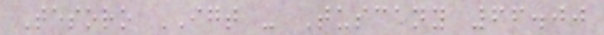Tesoro IGT - Tuscany 66.00
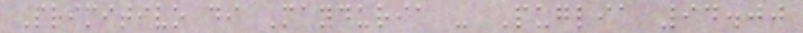Primitivo di Manduria - Puglia 94.00
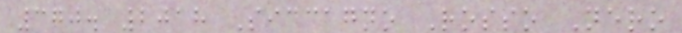370. 2018 Siccagno Rosso Nero
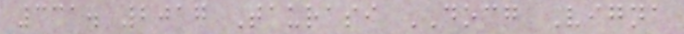331. 2017 Taurasi DOCG Vigna
